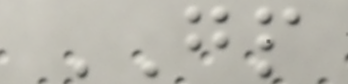GP
